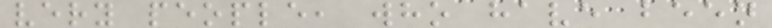very people, who have been
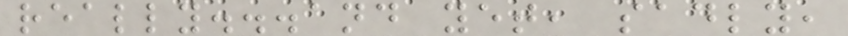really...and yet, sadly,
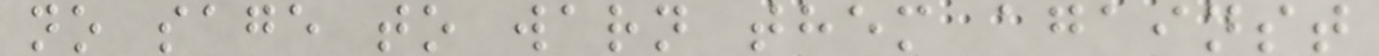no sage to warn them against
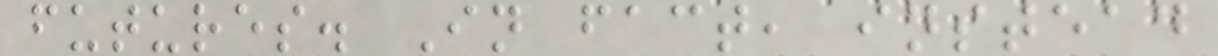futures. In fact, instead
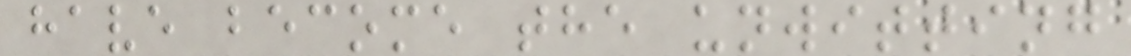have become the unwitting
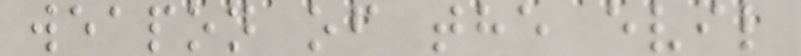weapon of the evil
